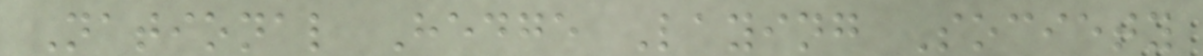National Hedge Laying Society
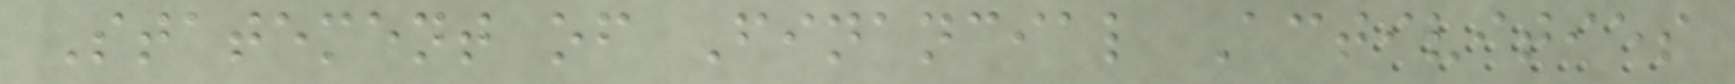Statement of Financial Activities
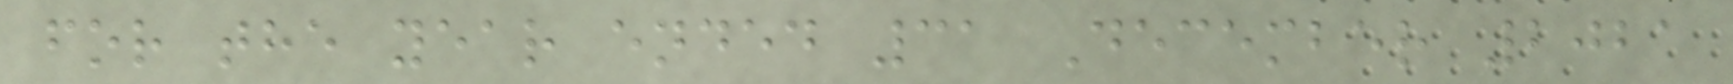for the year ended 31 December 2021
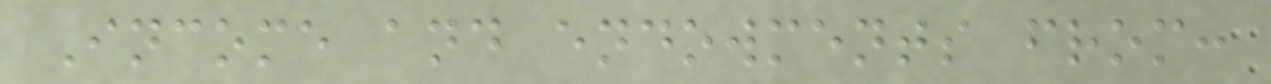Income and endowments from:
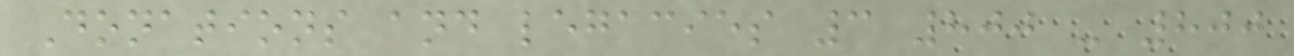Donations and legacies 3 800 - 800
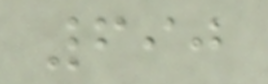690
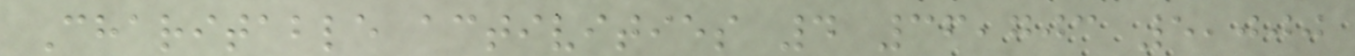Charitable activities 4 36,703 5,000
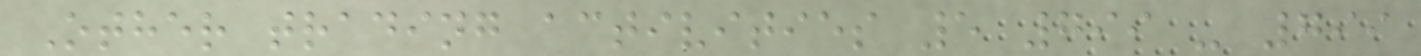Other trading activities 5 799 - 799
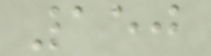150
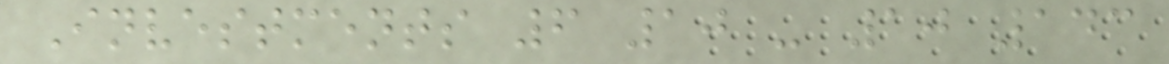Investments 6 10 - 10 143
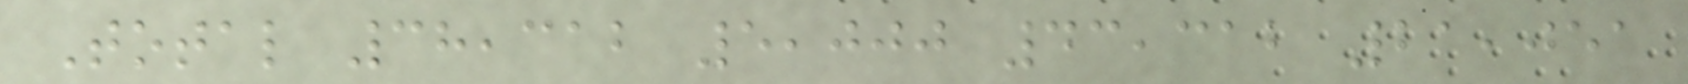Total 38,312 5,000 43,312 21,051
